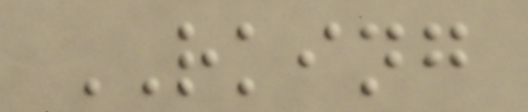RKING
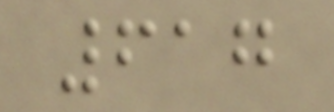617
